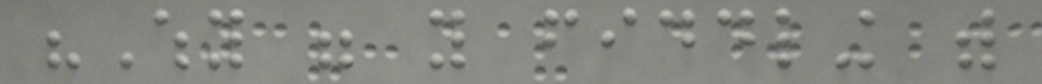"Why were you fiddling with
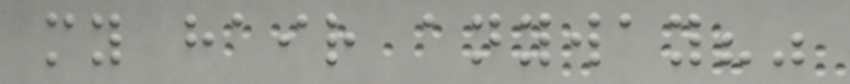my hair anyway?"
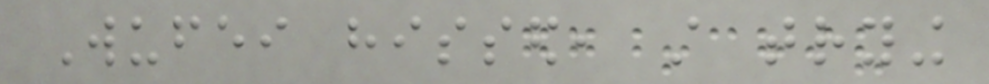Wufei hissed, still trying
